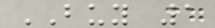BUY 1
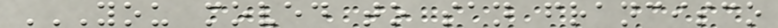YOU MOVED TO SAN FRANCISCO
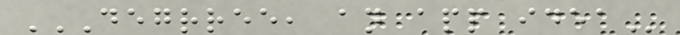DEGRREE, AN APP IDEA
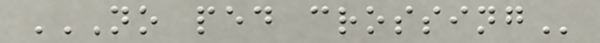NO PED CROSSING
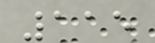115
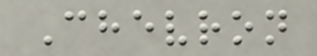Chevron
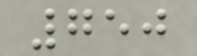750
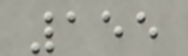155
